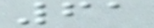61
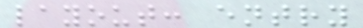layout: entry
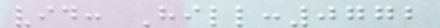vid: Hill:0772
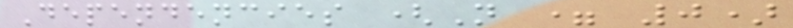Dependencies (N = 0)
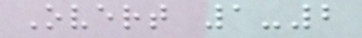Overt 1-2
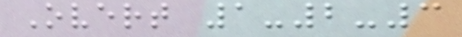Overt 1-2-3
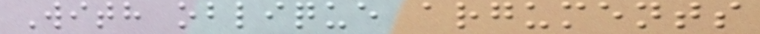With oblique arguments
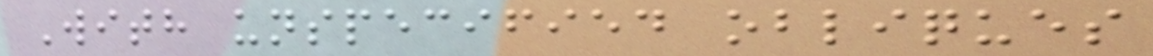With unspecified obliques
